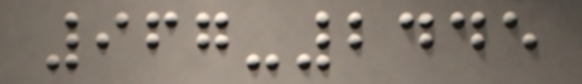967-2445
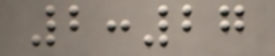2:27
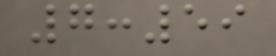7:59
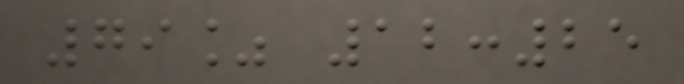79% 12:25
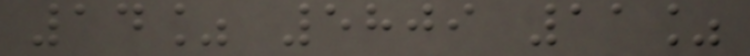14% 5809 11%
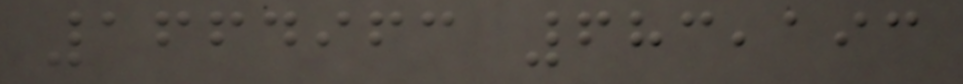1664963 683,193
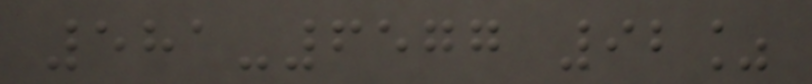581-6577 92%
